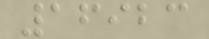16923
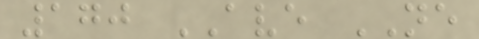170 AVE NE
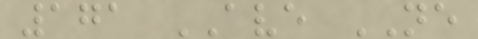171 AVE NE
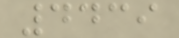4439
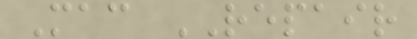Mac REPAIR
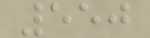550
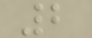2
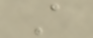A
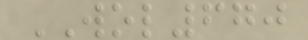WOL670
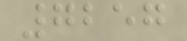7257
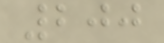200
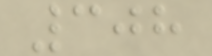308
